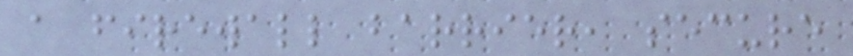a firewall barrier, secure
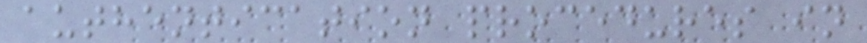authentication procedures in
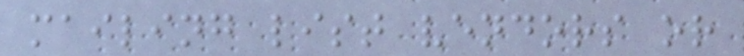mailing list vendors or
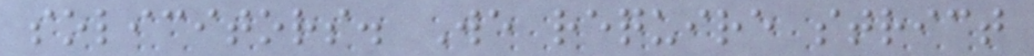solicitors. We require strict
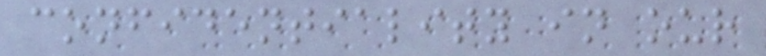confidentiality in our
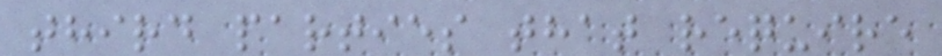third parties that require
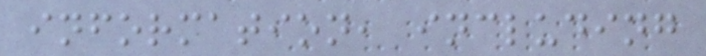information, including
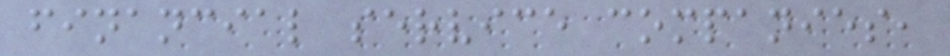financial service companies,
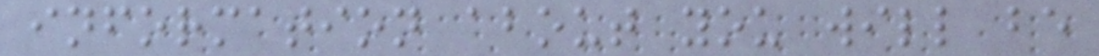information about you will be
